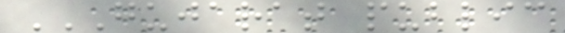GUJARAT PUBLIC
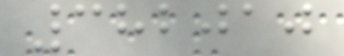382010
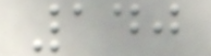140
